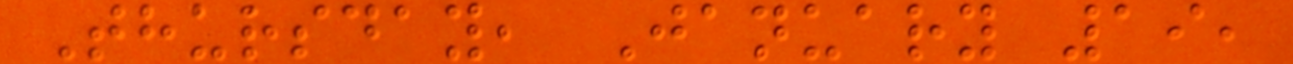Thursday, January 19,
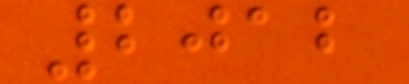2012
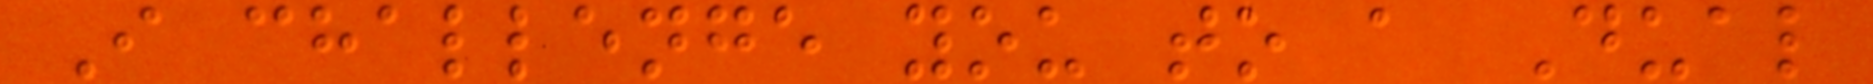I challenge you to a Dual
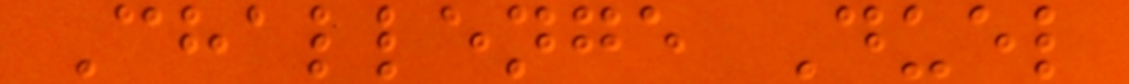Challenge Duel
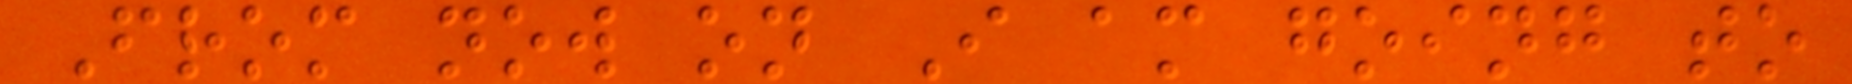From now on I am going to
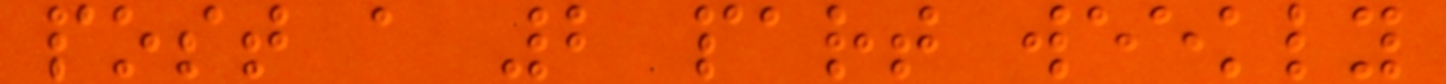post a 2 part weekly
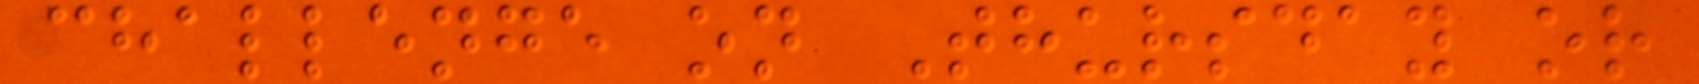challenge on Thursday or
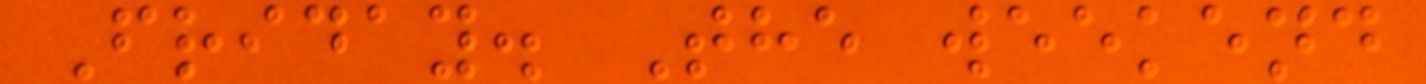Friday. The weekend
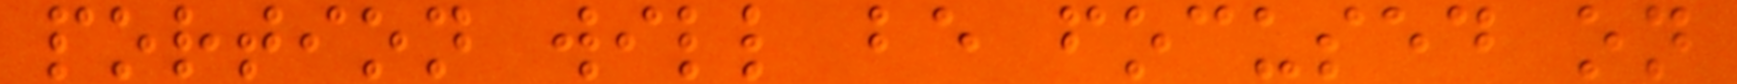portion will be focused on
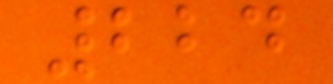224
